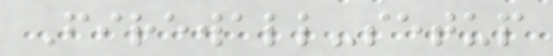Firewall-setup
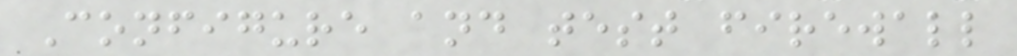Configure and test firewall
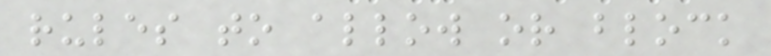rules to allow or block
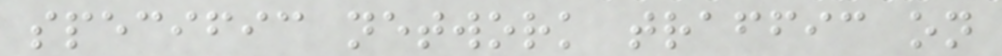specific network traffic on
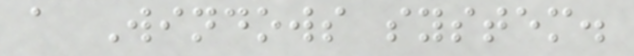a Windows system.
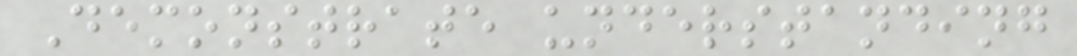Demonstrate understanding
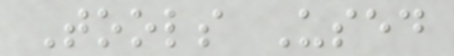Tools Used
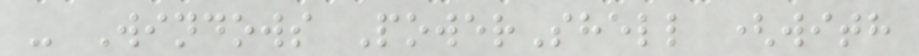- Windows PowerShell (with
